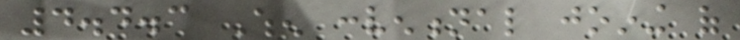4.4.3 When conventional joining of
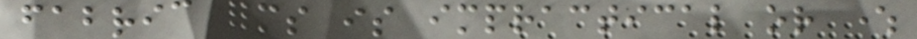fabric forms is impractical or where
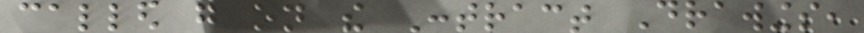called for on the Contract Drawings,
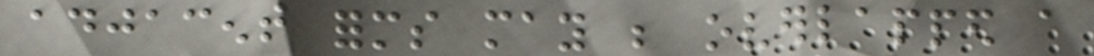adjacent forms may be overlapped a
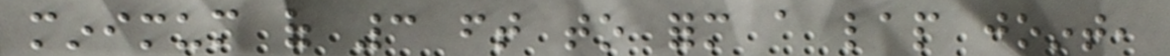minimum of 3 ft to form a lap joint,
